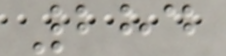284
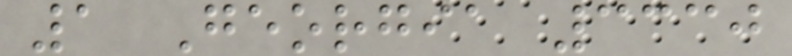1 Georgia 3330
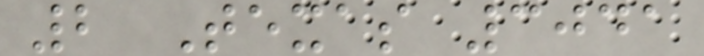2 Texas 3041
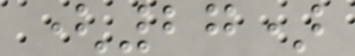(27)
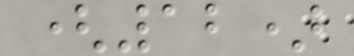(12)
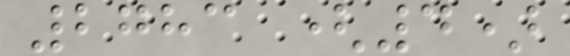2783 (4)
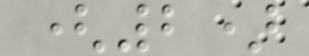(2)
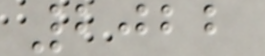2022
